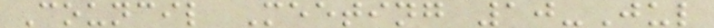Council Meeting 10-Jul
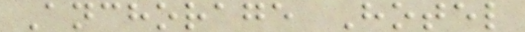Anchorage Hotel
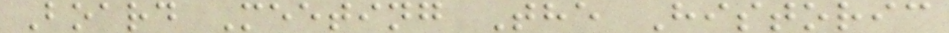Board Meeting The Historic
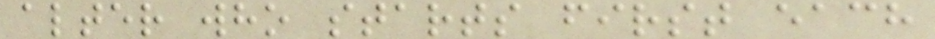alter who starts first each
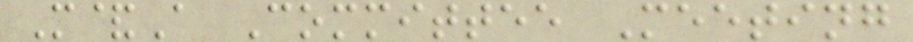M&A Committee Meeting
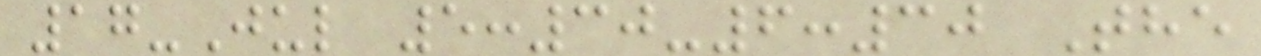17-Jul 5:30-6:30 The
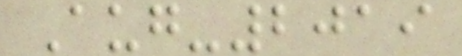Aug-2019
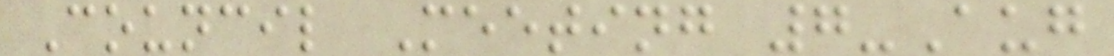Council Meeting 7-Aug
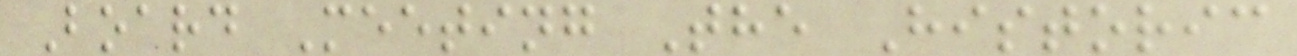Board Meeting The Historic
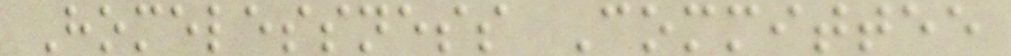Homelessness Committee
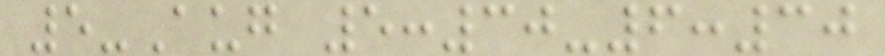5-Aug 5:30-6:30
